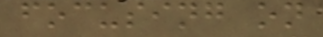focusing on
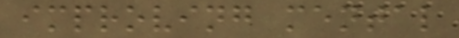improving mental
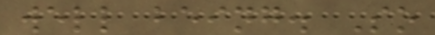well being. So
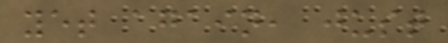yet again, just
